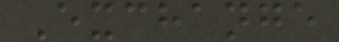Exchange
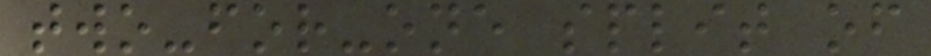two-for-one split of
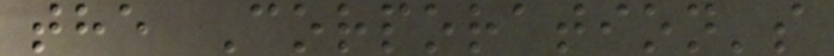the Corporation's
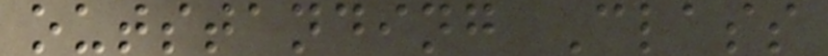outstanding Class
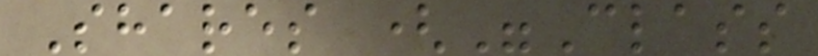Shares ("Class
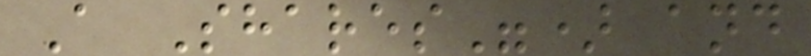A Shares") and
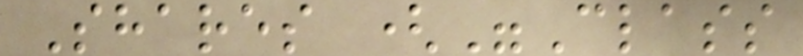Shares ("Class
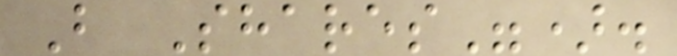B Shares").
